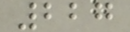227
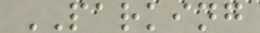PARKING
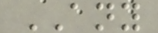ANY
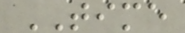TIME
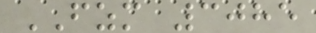FZM 3085
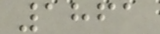1861
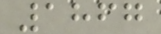1867
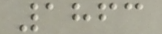1863
